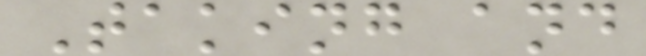Taking and
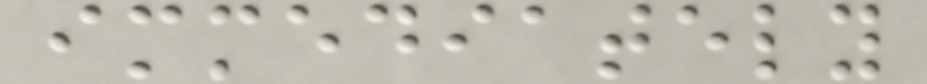immediately
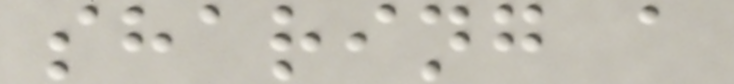sharing a
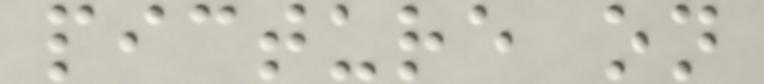picture on
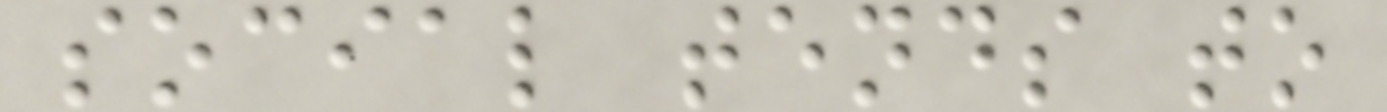social tends to
